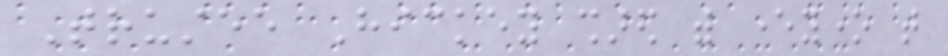Trustee Hickey shared with everyone that
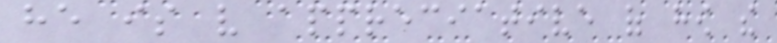he is very appreciative of how the
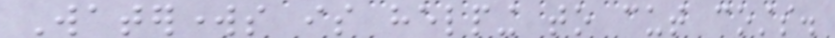Waterworks is helping to cut costs.
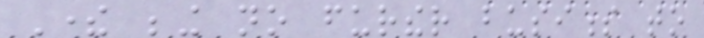There being no further business to
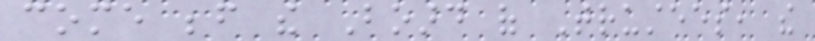come before the Board of Trustees, the
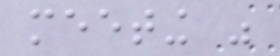meeting was
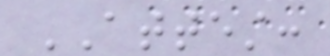ATTEST:
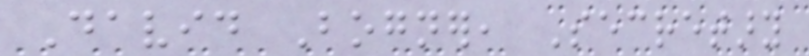David Bogner, Secretary
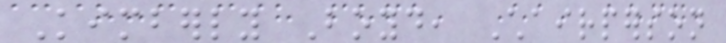Kimberly Boyd, Chairperson
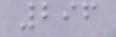296
